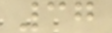37
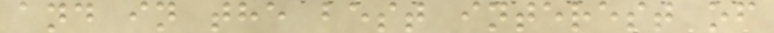and in the best interest of
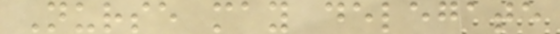Nurse may delegate
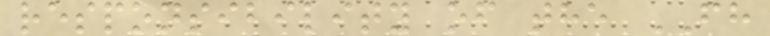responsibility of the FH
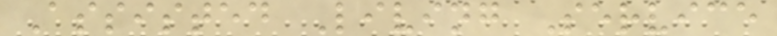Assisted Living Service
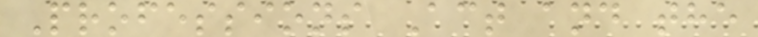Professions Act and the
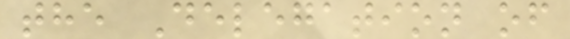the Delegation of
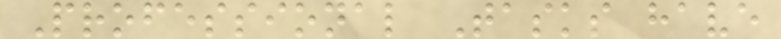Professional Tasks have
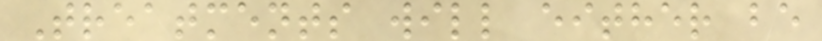Treatments will either be
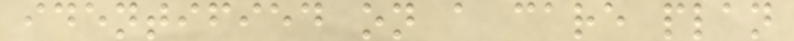identified on a care plan
